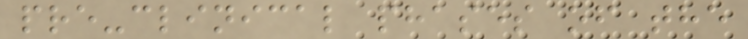pre-clinical phases of the
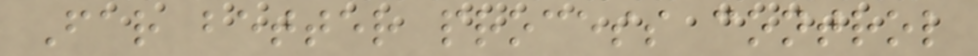Far better process control
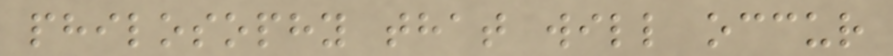philosophy that will occur
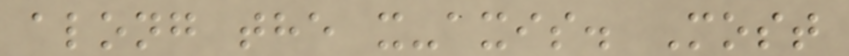along the x-axis. Most
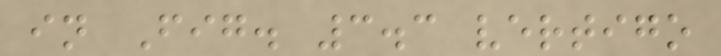in Fig. 3.3 vertigo
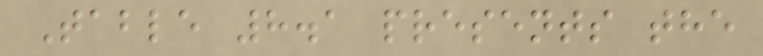Table 8.1 presents the
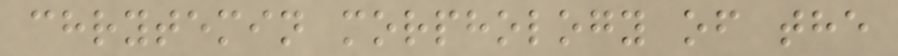chrytemin morphology of the
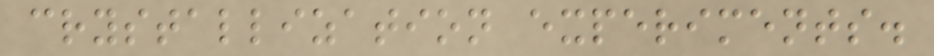crystallization experiments.
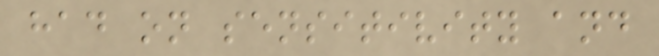had on sensitivity and
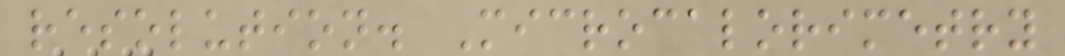resolution. Microcalorimetry
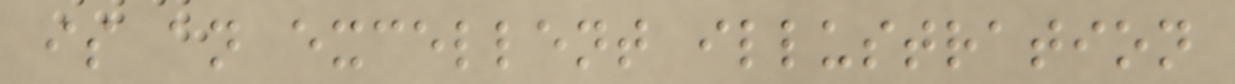is an excellent illustration
